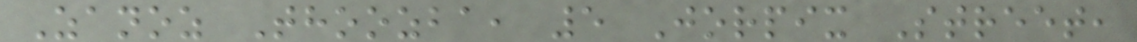Zanoz Thoozba, 5 Jorpix Street,
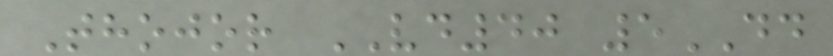Thojor VD40 5DD
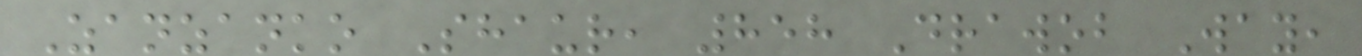Zanzanko Shaur, 858 Drawob Way,
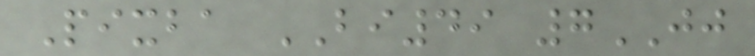Pixba BI49 7JJ
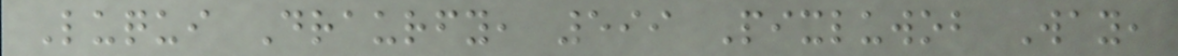Luqui Draurfy, 599 Pixluwob Way,
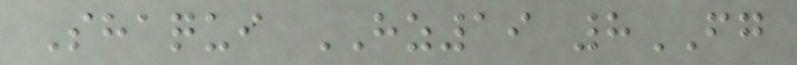Shaqui HZ19 8FG
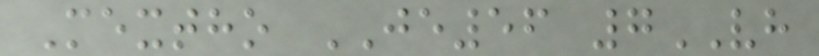Mextho JE56 7VH
